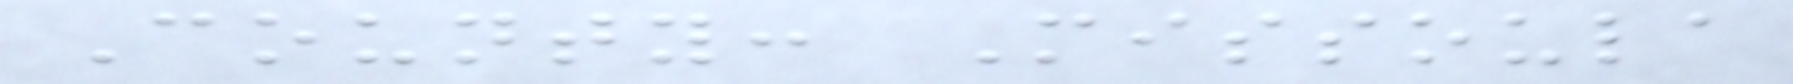County: Missoula
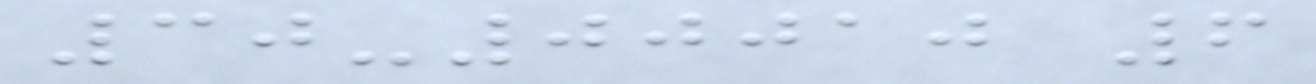30-00010 6
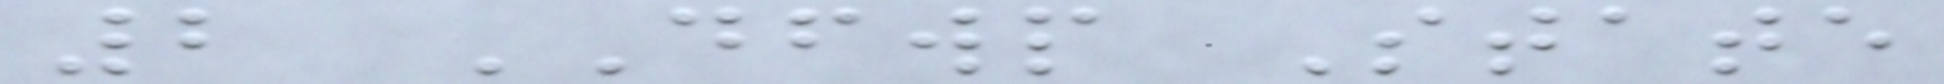2 DFWP State
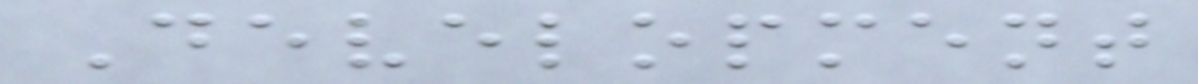Development
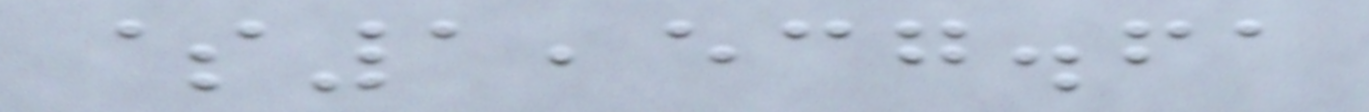$1,537.61
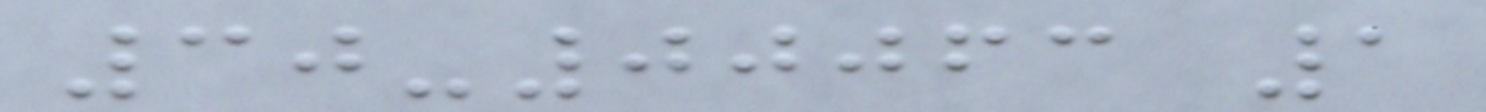30-00063 1
